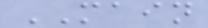MAIN
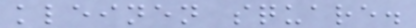kleinen square.
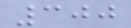300
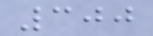300
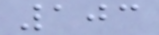103
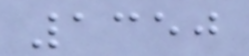1350
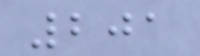201
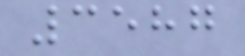3587
